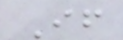If
